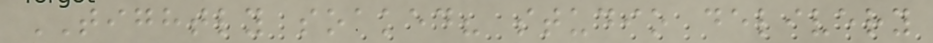TIGHTLY soaked? studio delivery
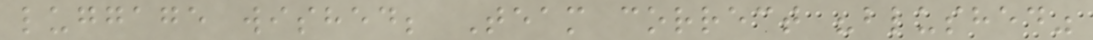luggage wished; Team correct "blushed"
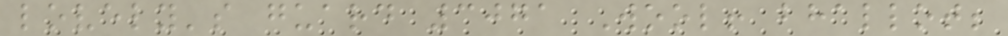lovely's guard 3071 Wool! bhallot;
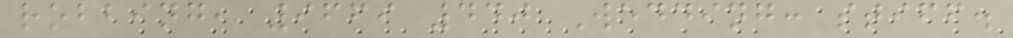robbing, 9669 440 Wedding: stiff.
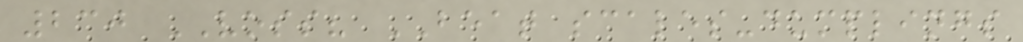230 VOSS? BEAT scales-dumplings
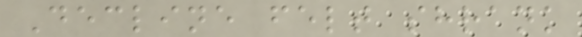Decline felt shrank
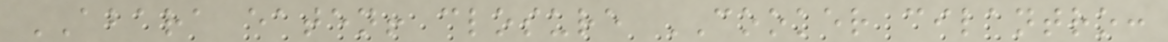ABARA eaten! closure COOKER cilantro:
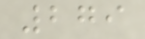279
